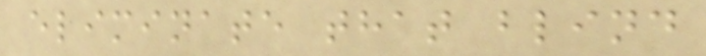eliminate that blind
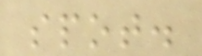spot.
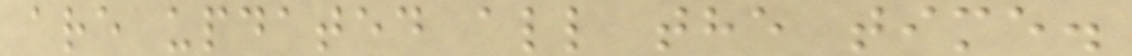are updated all the time.
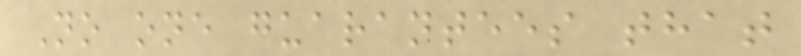No one guarantees that
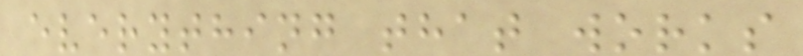everything that works
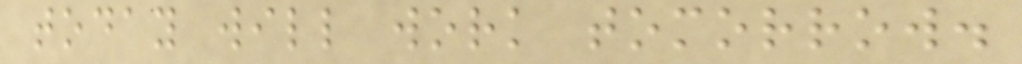today will work tomorrow.
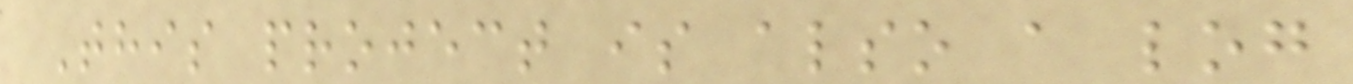This project is also a log
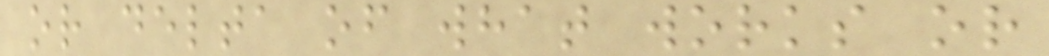or delta of what works or
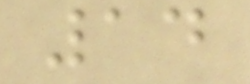14
